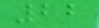22
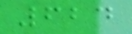624
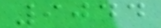9044
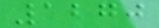1270
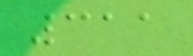311
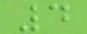4
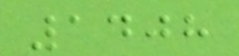1408
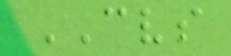CVS
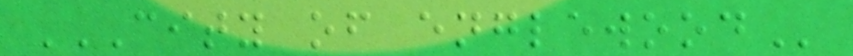CITY OF ENGLEWOOD
